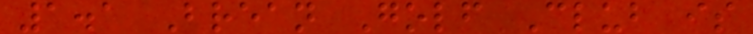1.1 Brean Golf Club is
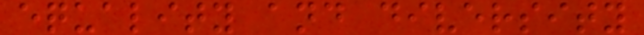equality and diversity
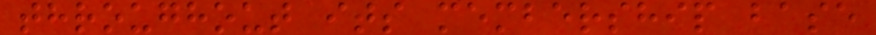throughout its membership base
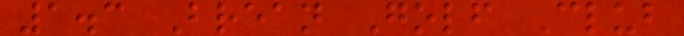1.3 Brean Golf Club
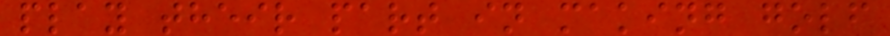play their part in making golf
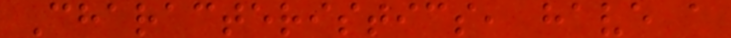Characteristics, have a
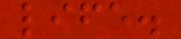life.
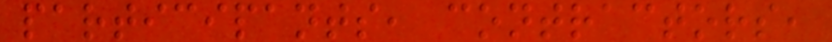participants, contractors,
